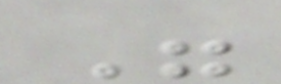"
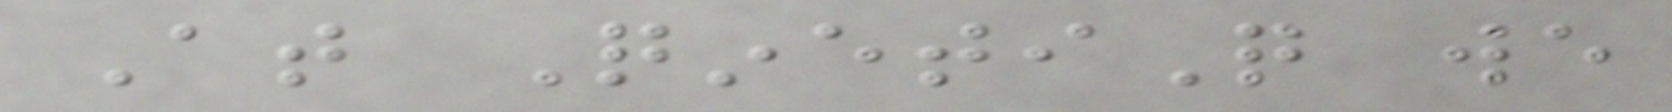At QinetiQ we
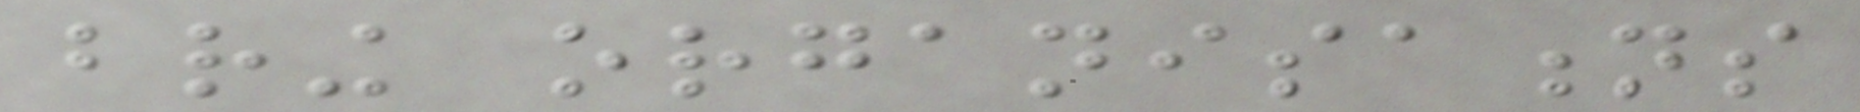bring organisations
